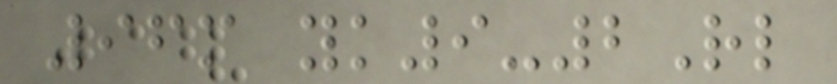96m yk9-2Rl
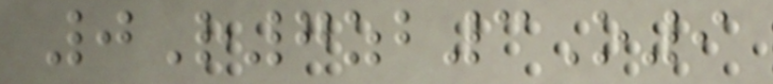0R7zb3O9
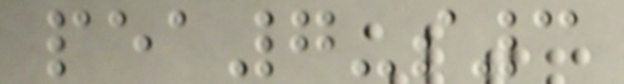pea7-s3
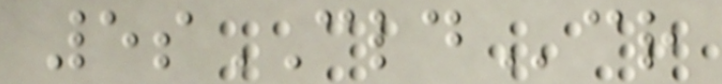5sCLDcr
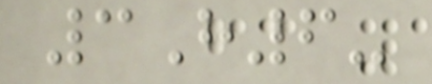3H6-
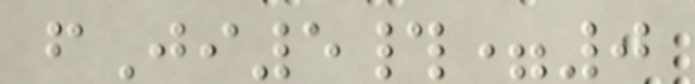fJi5#=0
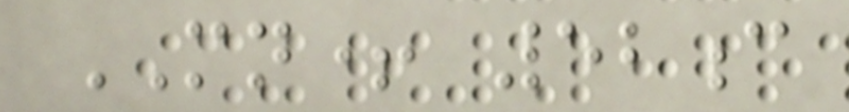MN+ 52c
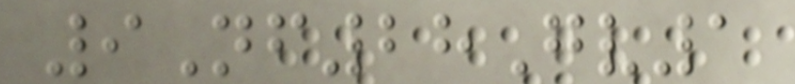9Nf28Gv1
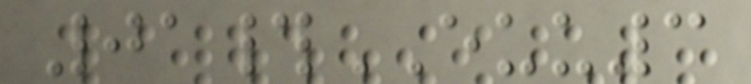01#EUU3
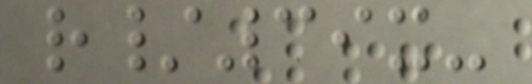r/39x-
